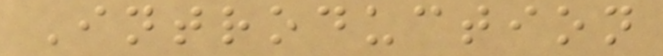Introduction
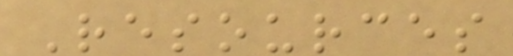Resources
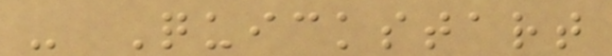- Quickstart
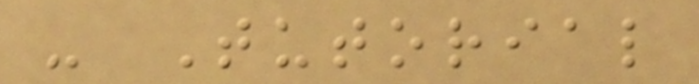- Tutorial
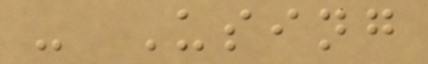- Using
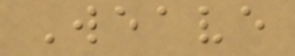Weave
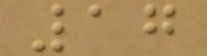17
